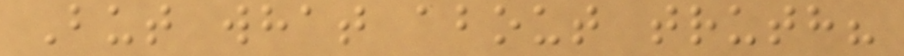But what about truth?
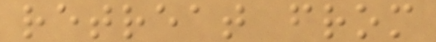retreat from
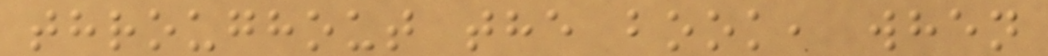throughout the book, when
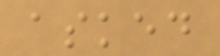asked
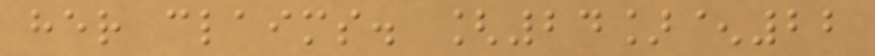her claims. [24]^22
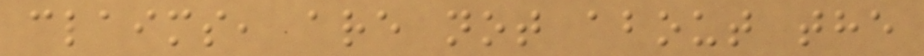claims, are not about the
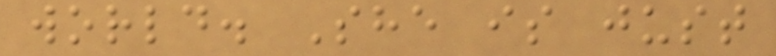world. She is just
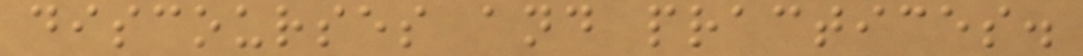discourses and practices.
